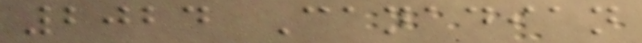2024 Canadian
